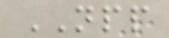NPP
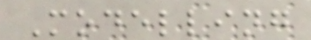Modelling
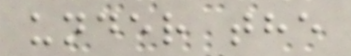under the
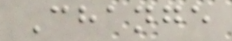Change
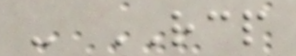- RCP
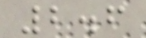2.6
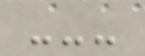---
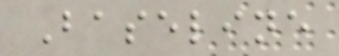Baseline
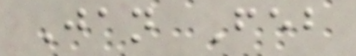Jan Feb
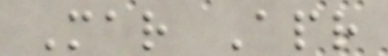Mar Apr
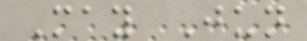May Jun
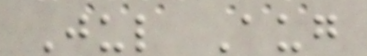Jul Aug
